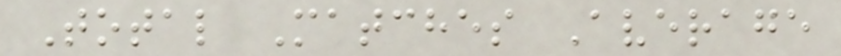Total Matches Average
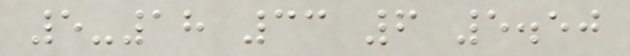5-18 33 6 5.50
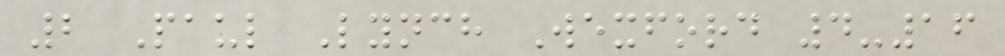2 Paul Lynch Wexford 4-16
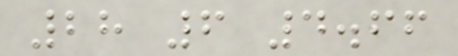28 6 4.66
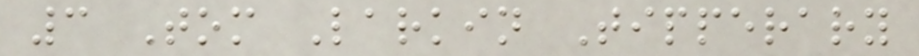3 Tom Larkin Tipperary
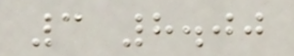3 8.00
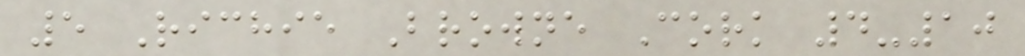5 Richie Browne Cork 4-10
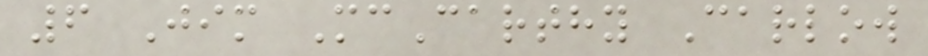6 Jim McCarthy Carlow
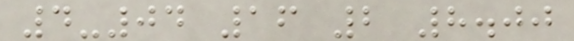4-04 16 2 8.00
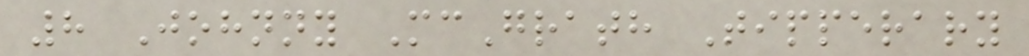8 Johnny McGrath Tipperary
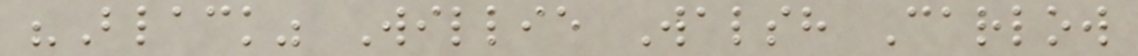"Black" Willie Walsh Carlow
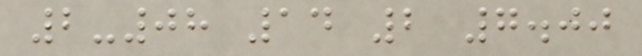2-08 14 2 7.00
